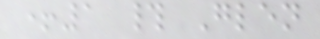+1 # Glen
